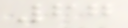67
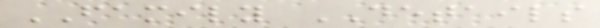FAMILY DETAILS
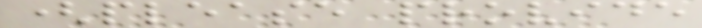(please provide
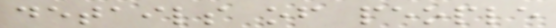details of people
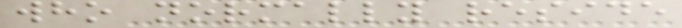who normally reside
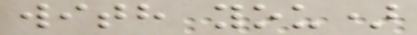with you)
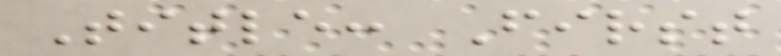Title: First
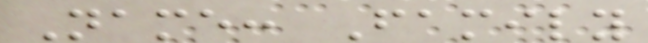Name: Family
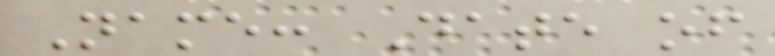Name: Date of
